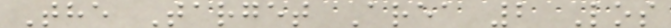The Target Area 2 Los
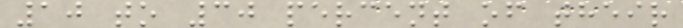10 to 30 percent of their
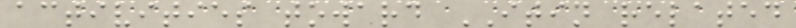activities toward ITIN related
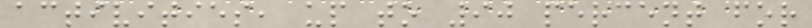activities, up to 90 percent for
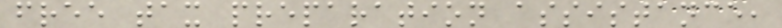free tax preparation assistance,
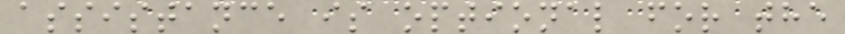assistance is optional for the
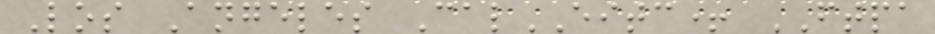Los Angeles CalEITC+ FTPA
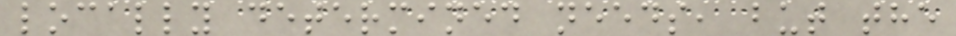locally determined needs, but the
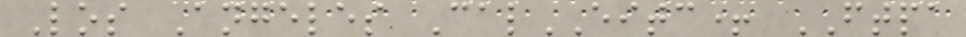Los Angeles CalEITC+ FTPA
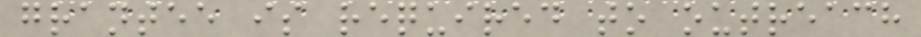grantee is required to outreach
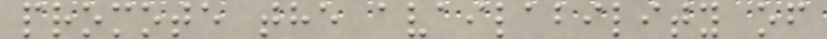promote the availability of
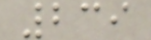239
